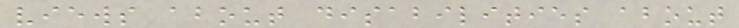views about disabilities about
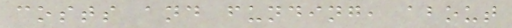costs and funding, about
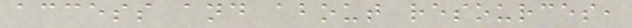access and about resources,
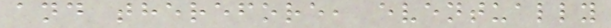and therefore, eventually
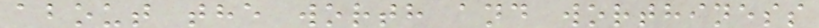about the worth and worthiness
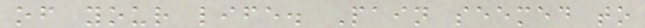of your life. Pain seemed to
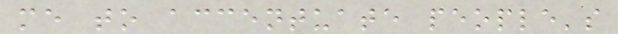me to accentuate people's
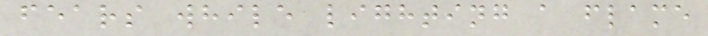fears while lighting a flame
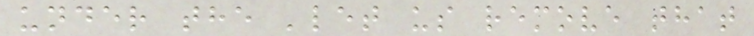under the 'let us remove that
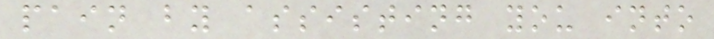pain by assisting you into
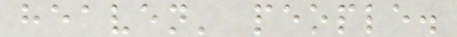heaven' people.
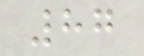87
